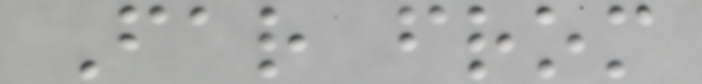Far from
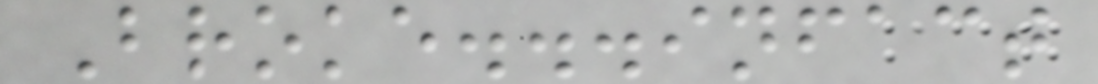Broke...infact
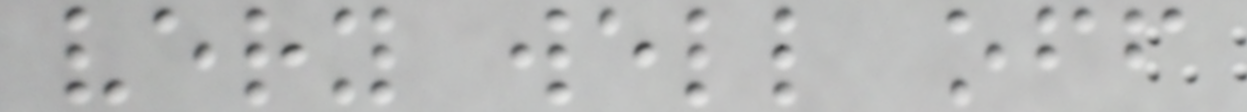very well off
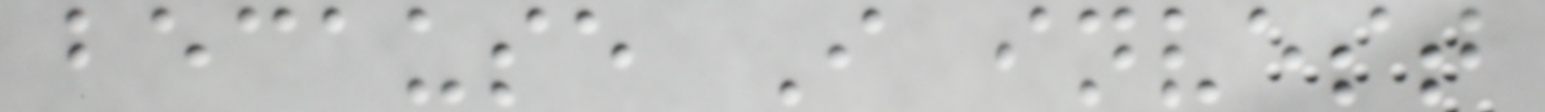because I invest
